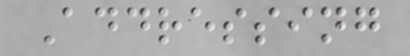Addressing
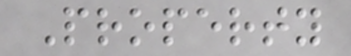Property
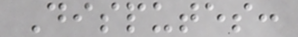Disputes:
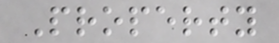Property
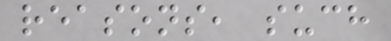reasons, such
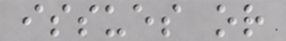issues or
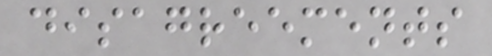disagreements
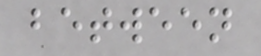between
